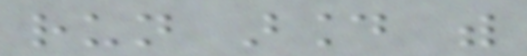run around with
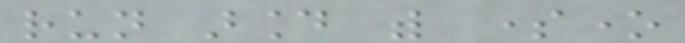run around with someone
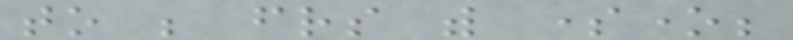to be friends with someone;
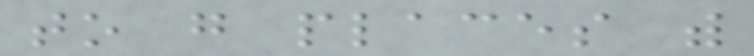to go places with
